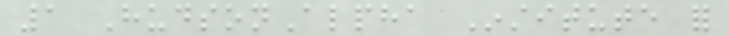1 HudsonAlpha Institute for
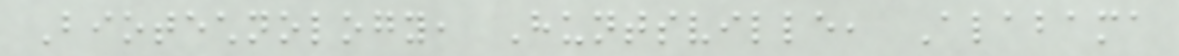Biotechnology, Huntsville, Alabama
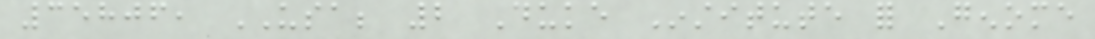35806, USA; 2 Duke Institute for Genome
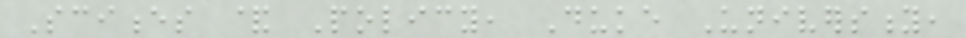Sciences & Policy, Duke University,
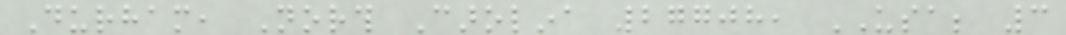Durham, North Carolina 27708, USA; 3
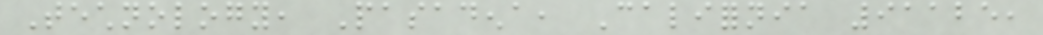Technology, Pasadena, California 91125,
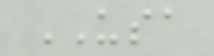USA
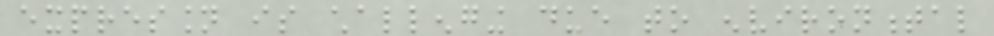expression is challenging due to environmental
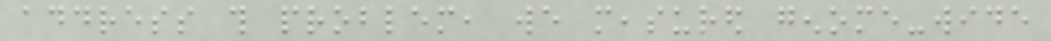address this problem, we measured genome-wide
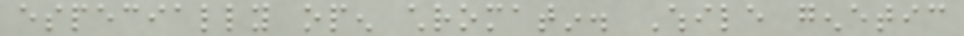especially open chromatin. While genetic
